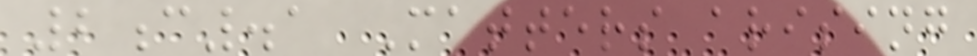2c.1 Matters arising
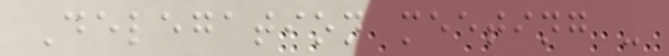Delegation meeting -
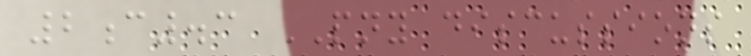2c.3 PNY discussions
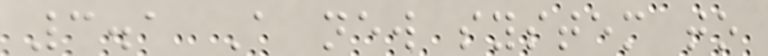3.1 A new system to
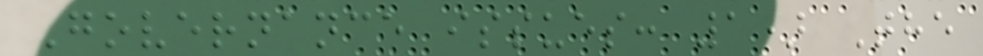Governance issues: 1) The
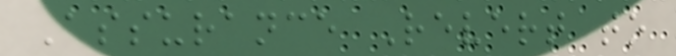Assurance Revert to
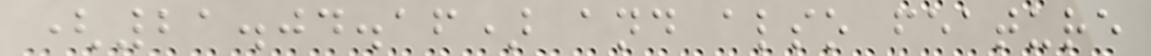(21.04.16) and also feature
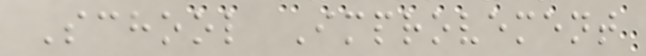School Improvement
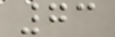73
